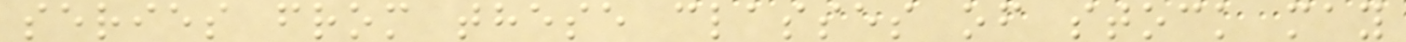series from these classes of stock may
